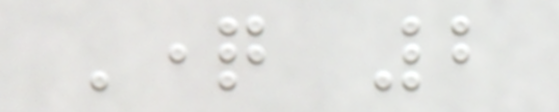Question 2
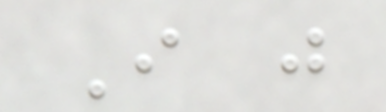I just
